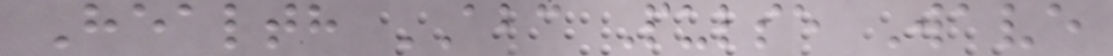Health ABC Pulse Wave
